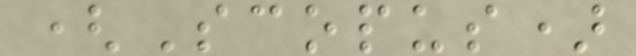(Scopus)
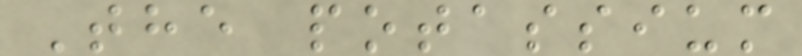The potassium
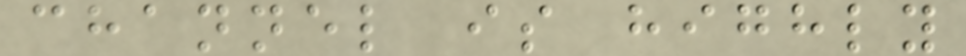channel is highly
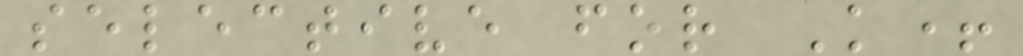selective for K+
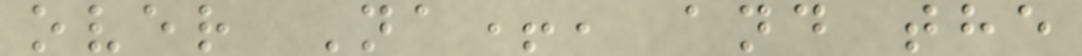over Na+, and the
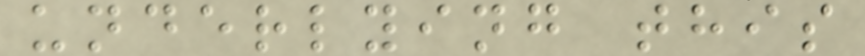underlying this
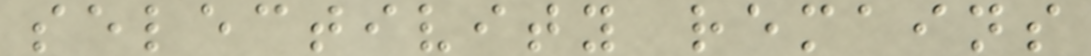selectivity remains
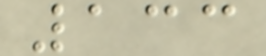133
